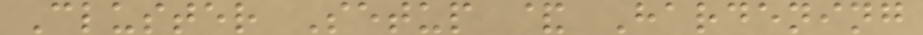Cluster Setup & Hardening
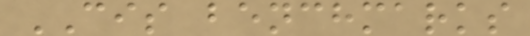CIS benchmarks
